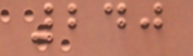240
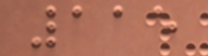115
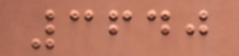3640
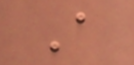A
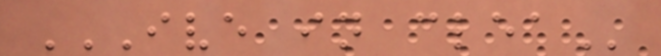IVE IN CLEA
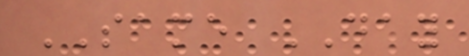SAME DAY
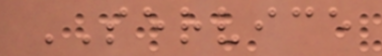SERVICE
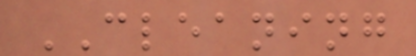CLEANING
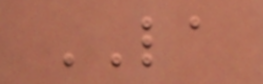LA
